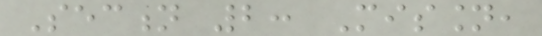Section 2: Mission,
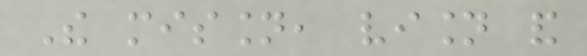The mission, vision and
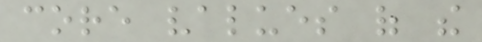core values of the
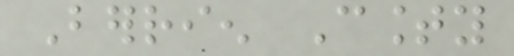Berrien County
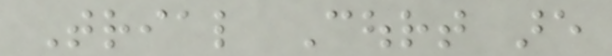Trial Court are
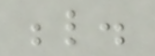below.
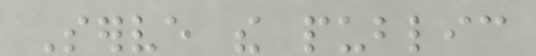Serve the public
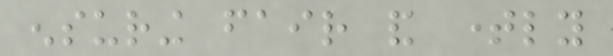ensuring fair and timely
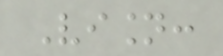Vision:
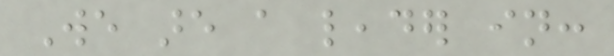We are a leader in:
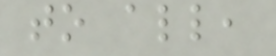to all,
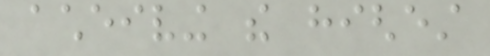acheiving the highest
